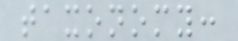taxonomy:
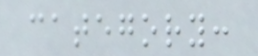category:
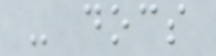- docs
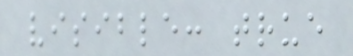visible: true
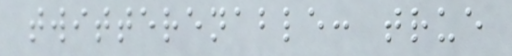twitterenable: true
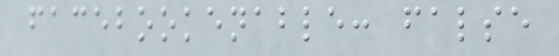facebookenable: false
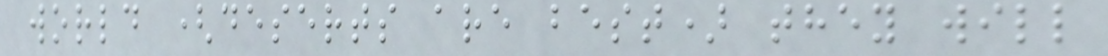world (deserts are best) they will
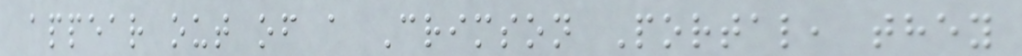appear out of a Crimson Portal, they
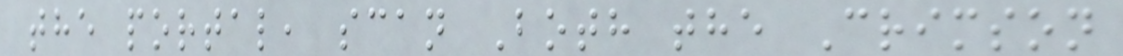the portal, scan Both the Crimson
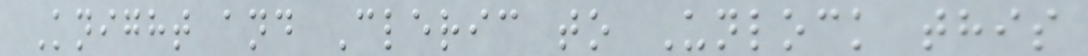Knight and Cleric to Unlock this
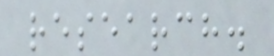research.
